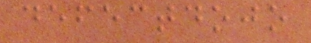defectdojo
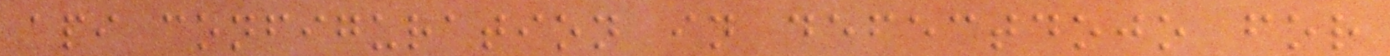api configuration in defectdojo for
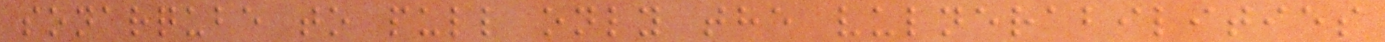sonarqube to pull only the vulnerabilities
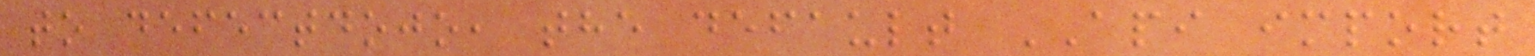to defectdojo, the default API import
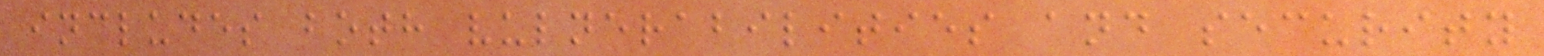includes both vulnerabilities and security
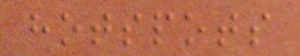hotspots
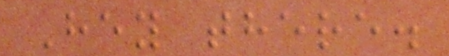Hey there.
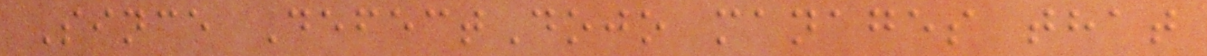Since DefectDojo manages that
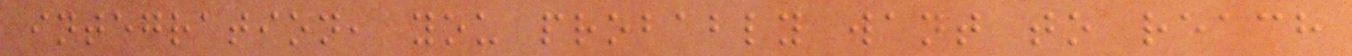integration, you probably want to reach
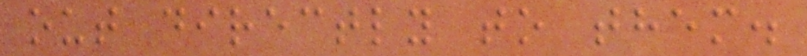out directly to them.
